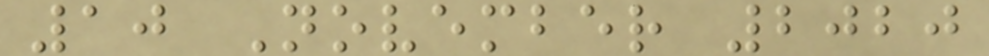10 November 2020
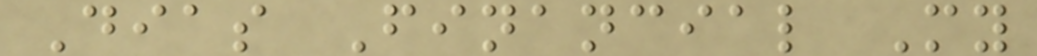Dias Financial My
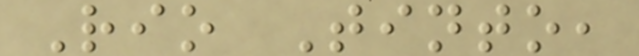Rio Tinto,
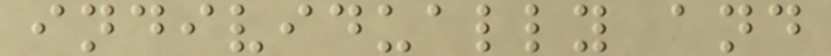individually and
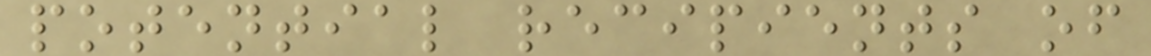potential recipients of
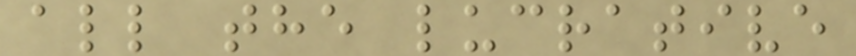all the lucrative
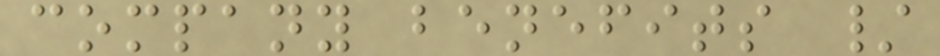company benefits /
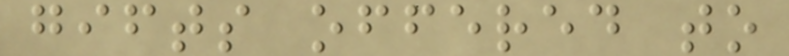gifts offered to
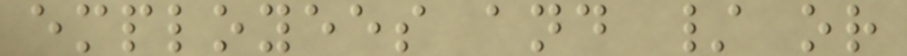employees and / or
